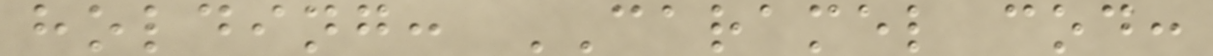holding: CARAMEL cod:
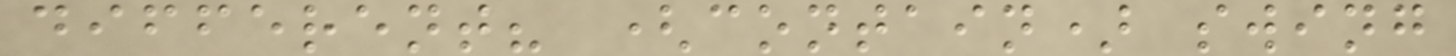different? (contain) swing
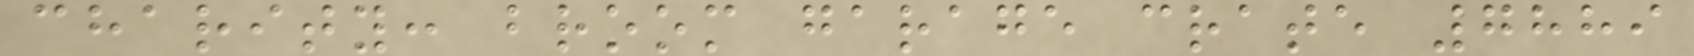charity: broom garage crate 7889
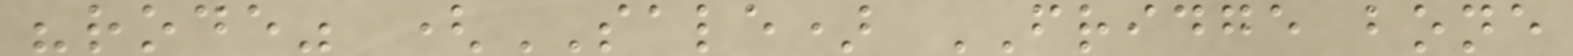"rode" (SALE) FRIDGE bone
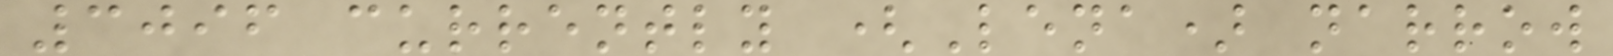3096 currently (Lena) narrow
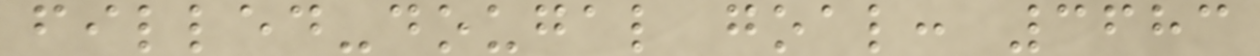filled-dougal goal: 3683
